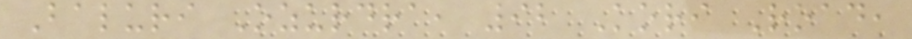Baluri Ozurdra, 92 Kori Road,
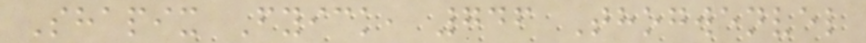Shapix Fyick, 746 Thogwenvel
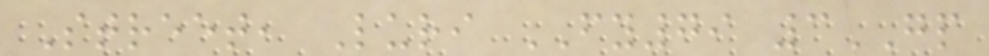Street, Luri FY79 3GP
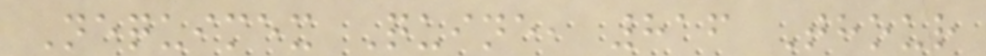Nequimex Quine, 816 Thour
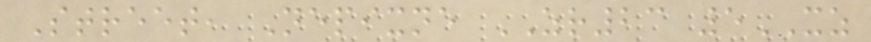Street, Nepixne ZR23 5XZ
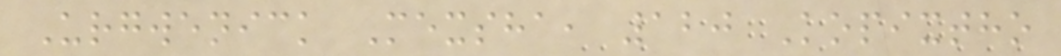Urgwenick Mexsha, 120 Kopixtho
